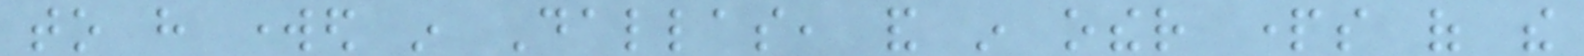to have worked in Dallas, and in other parts of the
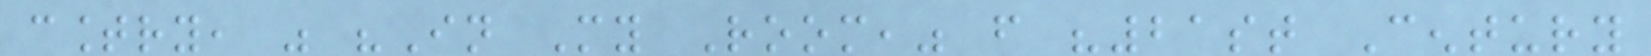country, was "In My Room," from "21st Century
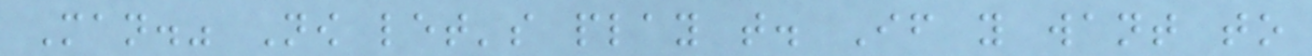Man." Now let's play that. If you want to
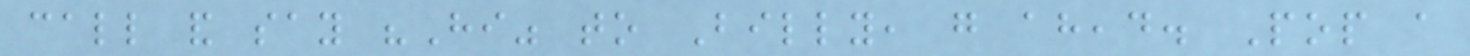call and say "Hi" to Billy, go ahead. Pop a
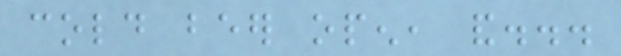cold beer open, and...
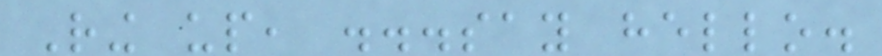Ring up, ...say hello.
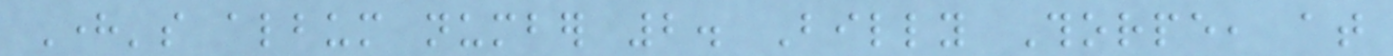Here's album number 2. Billy Thorpe, at
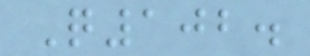Q102.
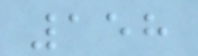158
